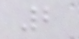2
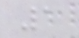1
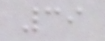39
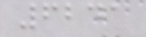6241
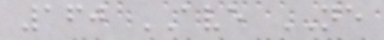160 AVE NE
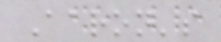Aaron's
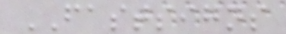FASTSIGNS
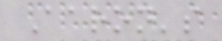Aaron's
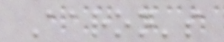Aaron's
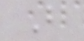B
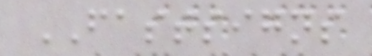FASTSIGNS
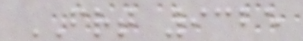FRT 9325
